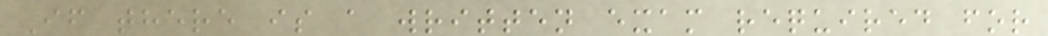If there is a written exam required for
